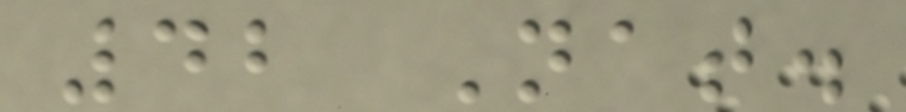42 Nat.
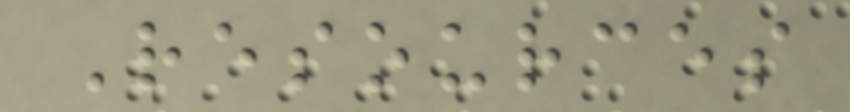Resources
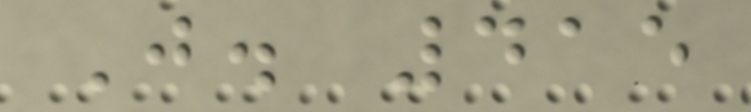J. 415
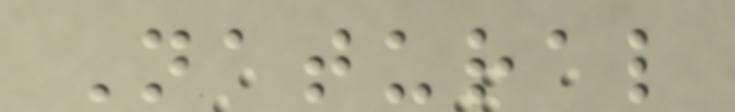Natural
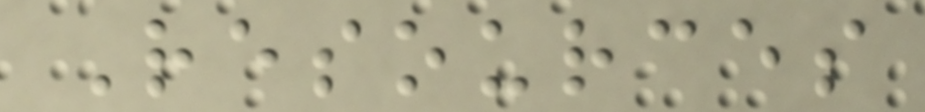Resources
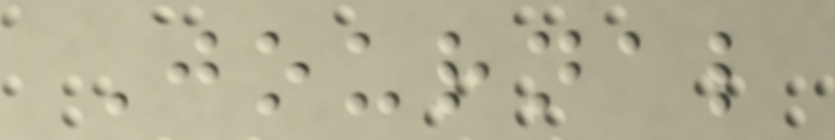Journal
